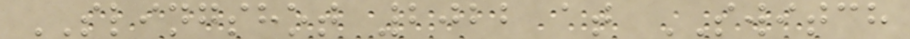SLINGSHOT 2022 at SWITCH
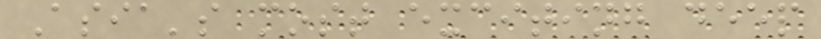Asia's most exciting deep
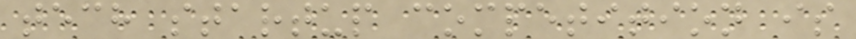tech startup competition is
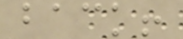back!
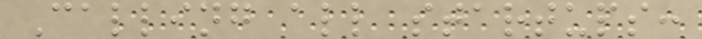Calling all startups:
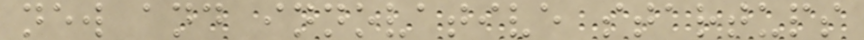new and innovative startups
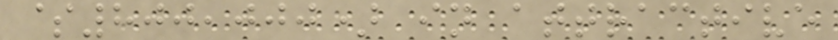$800,000) in attractive
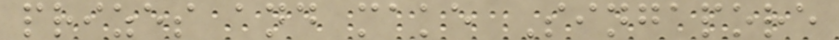prizes and make Singapore
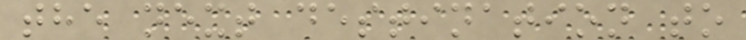the next destination to
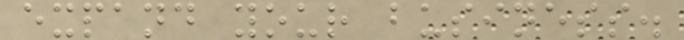expand your business.
